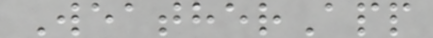WeatherApp
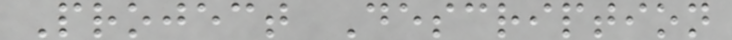Project Description
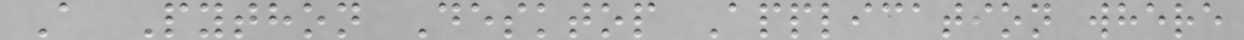A Python Desktop Application where
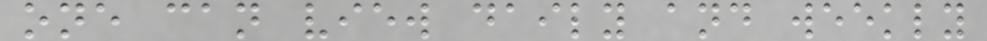one can view daily and weekly
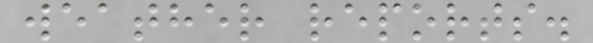weather reports.
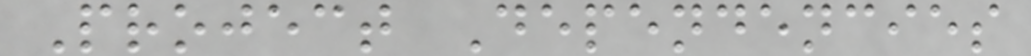Project Dependencies
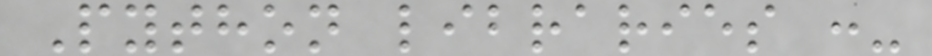Python libraries :-
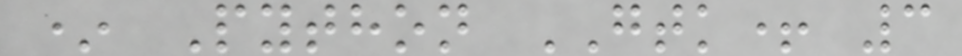* Python GTK+ 3
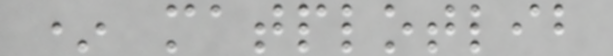* matplotlib
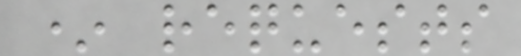* requests
